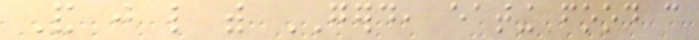And just like with GERD, eating food can
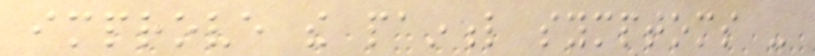improve the painful symptoms -
